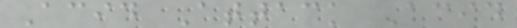Acid Attack Acid
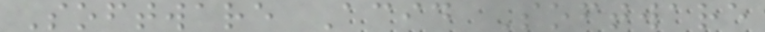Software Acid Software
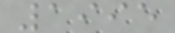1995
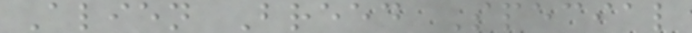Alien Breed Special
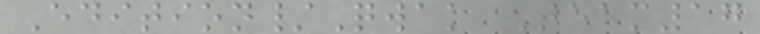Edition/Qwak Team17
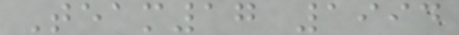Team17 1994
